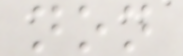non
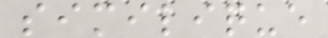similique
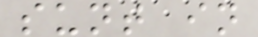sunt in
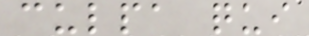culpa qui
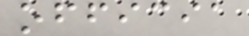officia
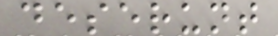deserunt
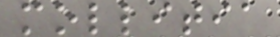mollitia
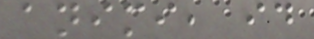animi, id
